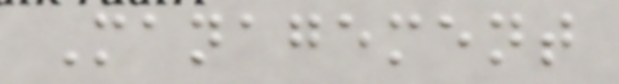Management
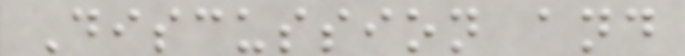Discussion and
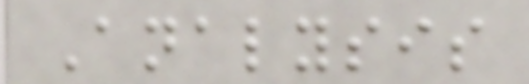Analysis
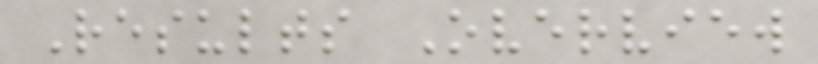Results Overview
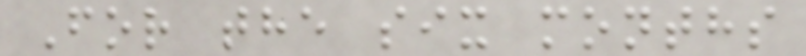For the six months
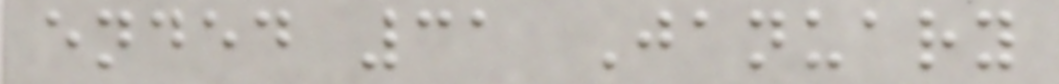ended 31 January
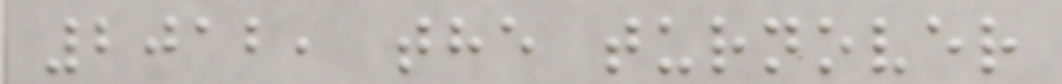2012, the turnover
